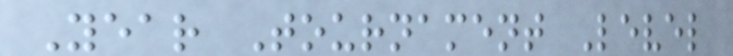Year Tournament Level
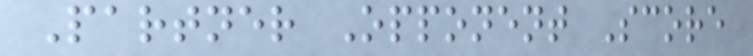Partner Opponent Score
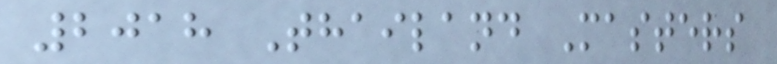2018 Thailand Masters
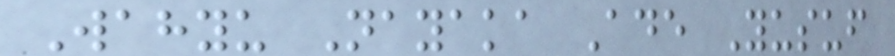Wahyu Nayaka Ade Yusuf
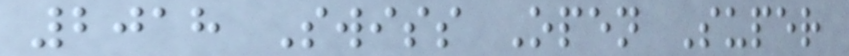2018 Swiss Open Super
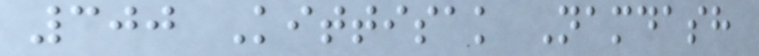300 Kittisak Namdash
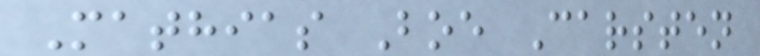Mathias Boe Carsten
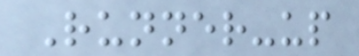Runner-up
